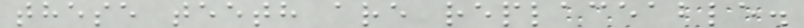these teeth are replaceable.
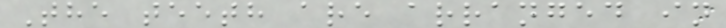The teeth are arranged in
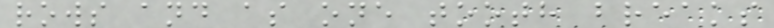rows and as one tooth breaks
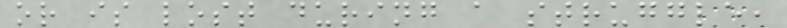or is lost during a struggle,
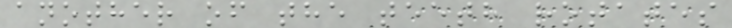another of the teeth rotates
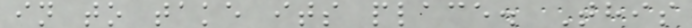in to take its place. This
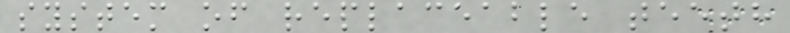system of replaceable teeth
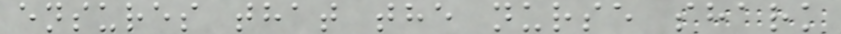ensures that the nurse shark
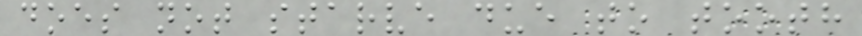does not starve due to tooth
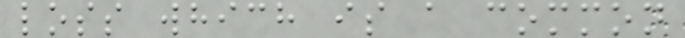loss which is a common
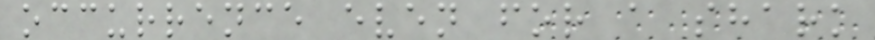occurrence even for a shark
